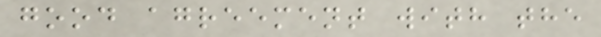good agreement with the
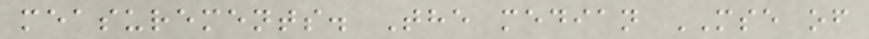measurements. The median MSE of
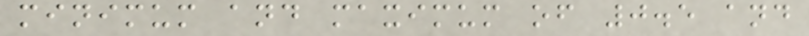minimum and maximum of 0.5 and
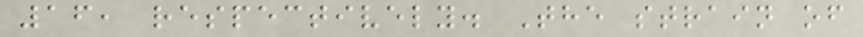16, respectively. The strain of
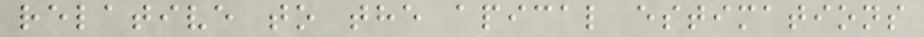relative to the apical estimations
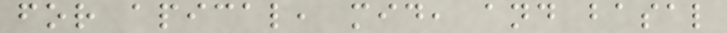for apical, mid, and basal
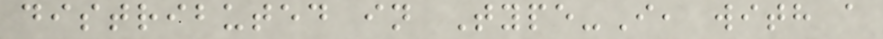distributed in Type-I, with a
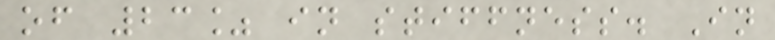of 23% in stiffness. In
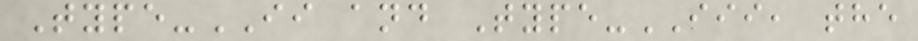Type-II and Type-III, the
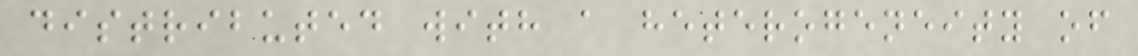distributed with a heterogeneity of
